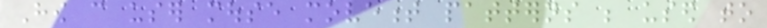How can user mouse movement patterns be used to
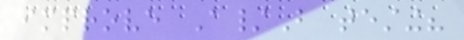improve A/B testing?
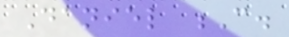Daniel C.
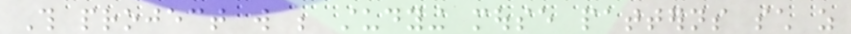This project will be studying mouse patterns such as
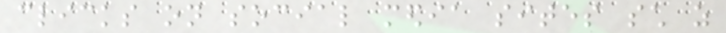clicks on social media sites such as
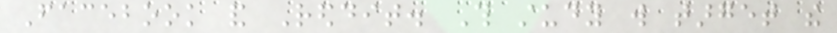Facebook and Reddit. This study will target the
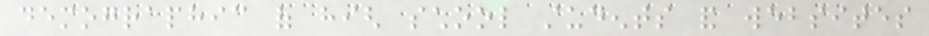demographic of high school students and websites
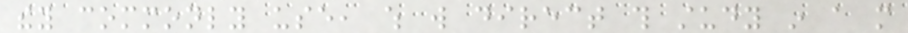they commonly use, which will direct this study in a more
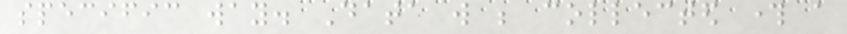specific way. Data will be collected through a
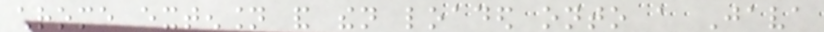chrome extension and then loaded onto a Java
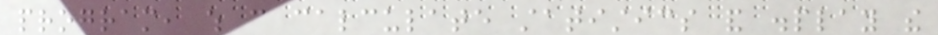program, which can calculate statistics and display the
